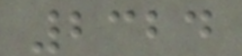2324
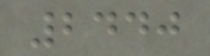2440
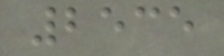2535
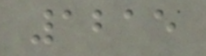1215
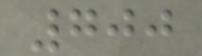700
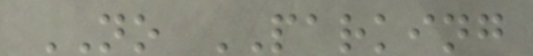NO PARKING
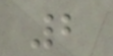2
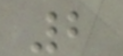2
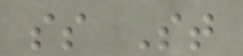ss St
